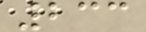233
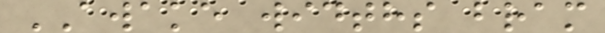AWAKE widths bram
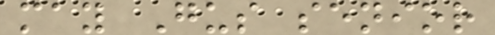may Gus senior
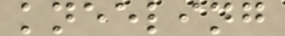kneeling
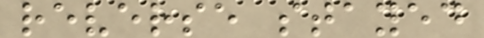reverse stayed
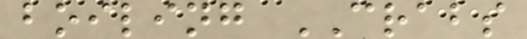boiling CRABS
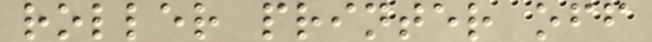roller printer off
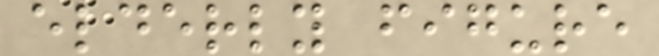elderly figure
